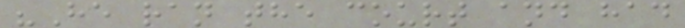"He ran the court and had
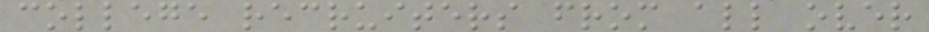college recruiters from all over
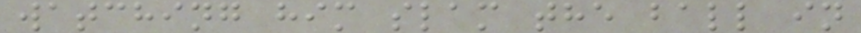watching him slam the ball in
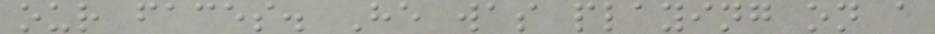our faces. He was playing on a
